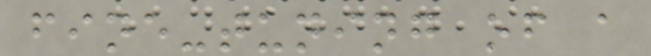fine-tuning of a
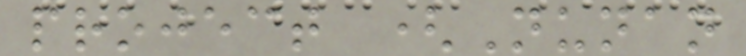project (Nunan
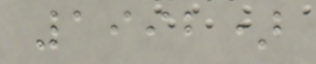1992)
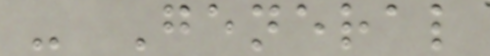- General
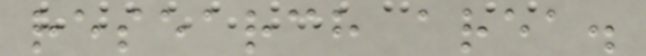research area.
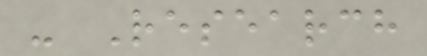- Research
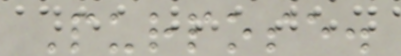Purpose.
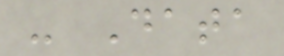- Data
